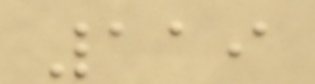119
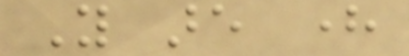You are here
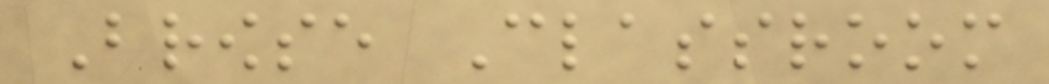Browse Classroom
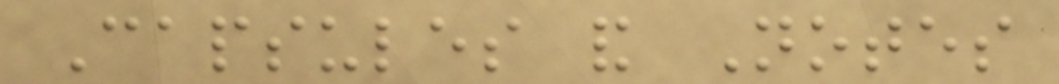Capsules and Notes
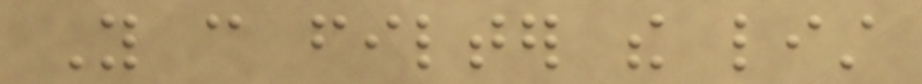You can filter the list
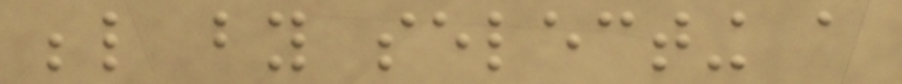below by selecting a
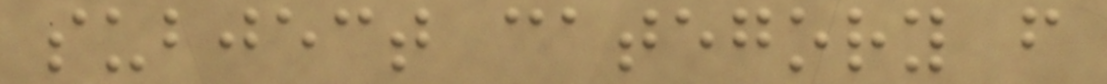subject category from
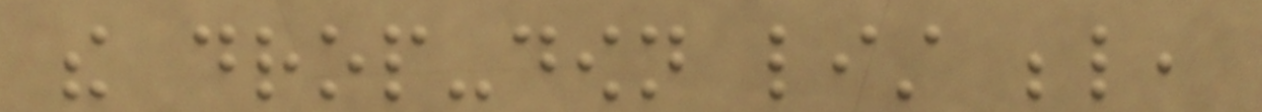the drop-down list below,
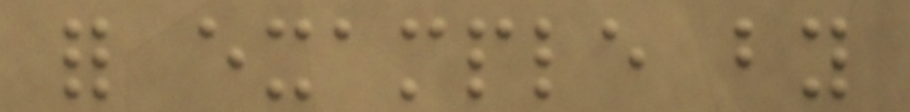for example by
